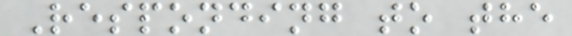Responding to the
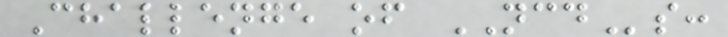Challenge of NCDs:
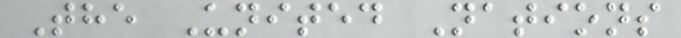The United Nations
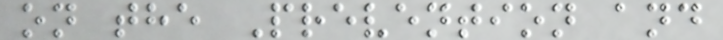on the Prevention and
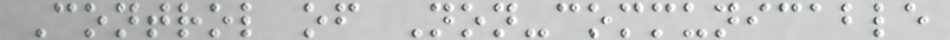Control of Non-communicable
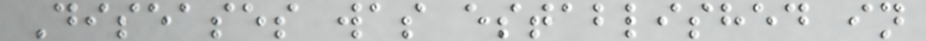Diseases was established in
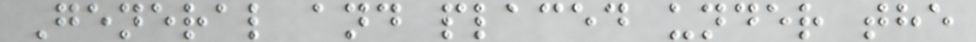General and placed under the
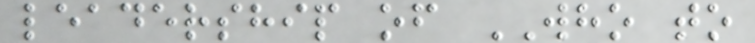leadership of WHO to
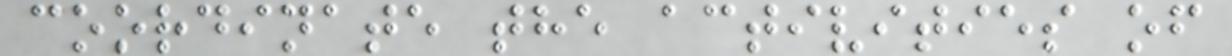coordinate the activities of
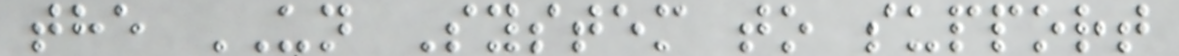the UN System to support
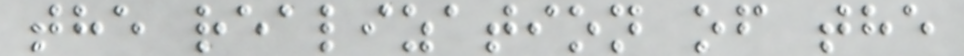the realization of the
